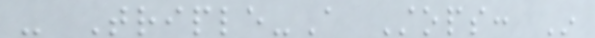- Triple-A Stops: In
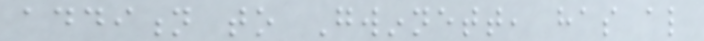addition to Gwinnett, has also
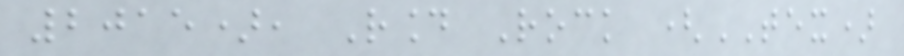2015), Round Rock (TEX)
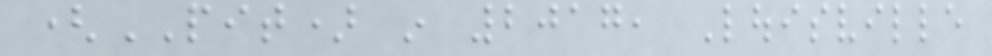(PIT) in 2017, Louisville
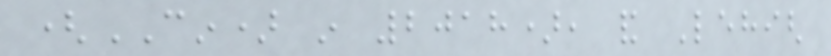(CIN) in 2018), and Lehigh
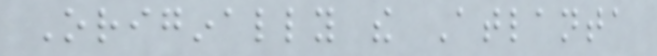Originally the Atlanta
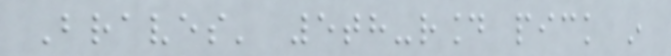Braves' 5th-round pick in
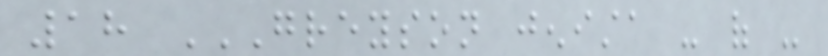18 GREYSON JENISTA - OF -
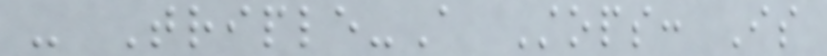- Triple-A Stops: Is
